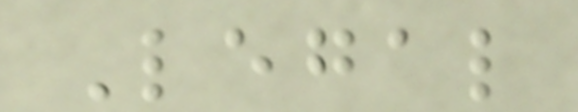Legal
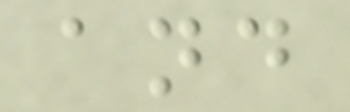and
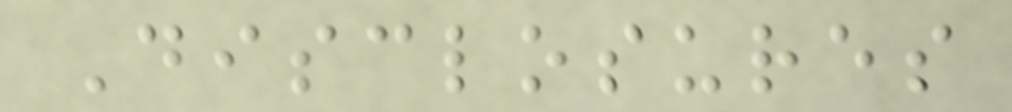Disclosures
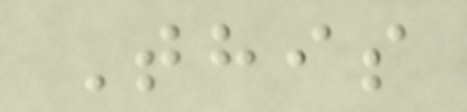This
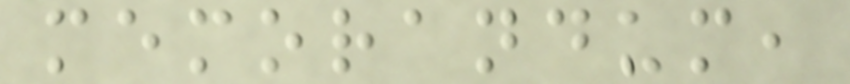memorandum,
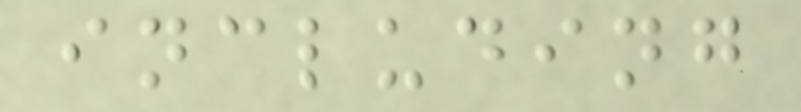including
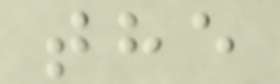the
